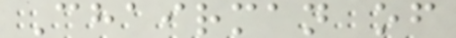Chairman of
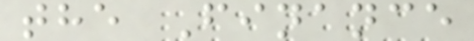the Finance
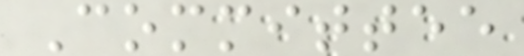Committee
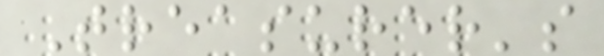Treasurer's
